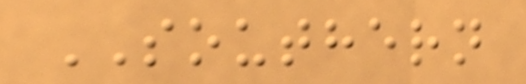SOUTHERN
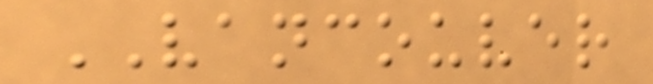VANCOUVER
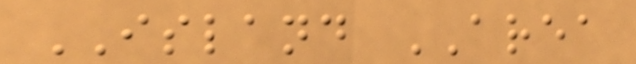ISLAND AREA
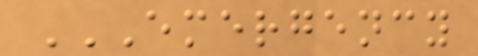EMERGENCY
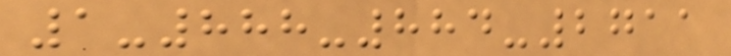1-888-884-2711
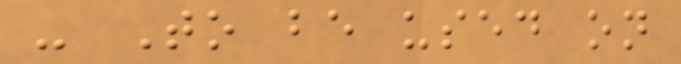- To be used on
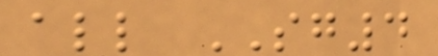all SG4
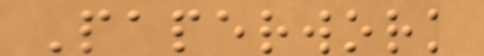Paperwork
